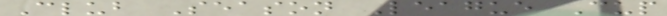Club Season League Cup
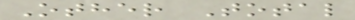Other Total
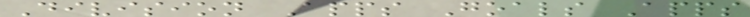Division Apps Goals Apps
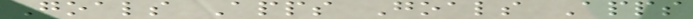Goals Apps Goals Apps
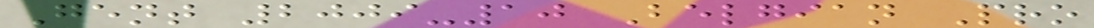Gent 2009-10 Belgian Pro
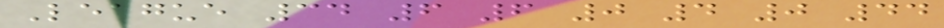League 34 6 6 0 4 0 44
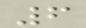6
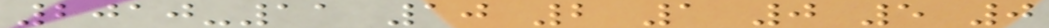2010-11 10 2 1 0 5 0
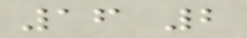16 2
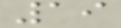19
